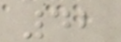42
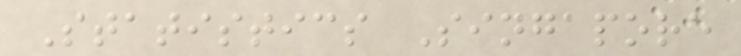Statistics Singapore
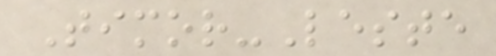Timor-Leste
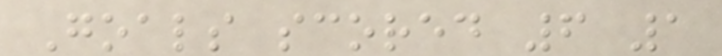Goals scored 6 1
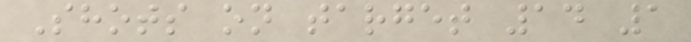Shots on target 14 1
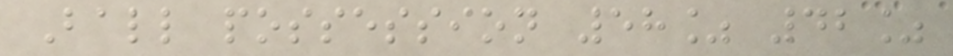Ball possession 58% 42%
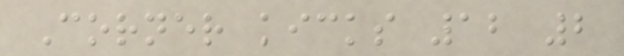Corner kicks 12 2
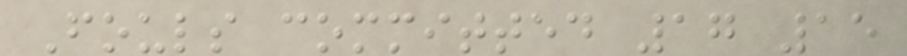Fouls committed 17 15
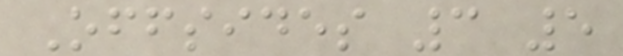Offsides 3 5
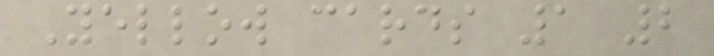Yellow cards 1 2
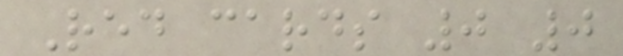Red cards 0 0
